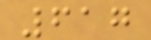617
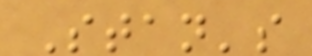Stan's
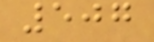507
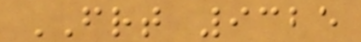FRT 9325
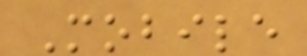Mobile
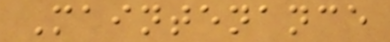Maintenance
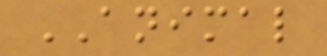ANIMAL
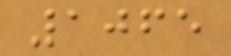1065
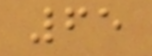65
